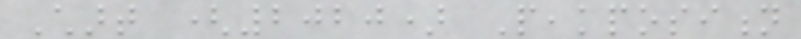Chart (2020) Peakposition
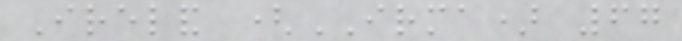Ireland (IRMA) 67
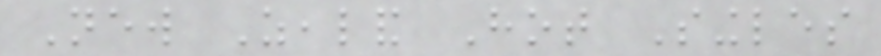New Zealand Hot Singles
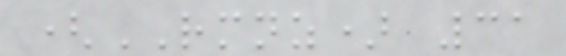(RMNZ) 31
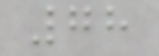78
